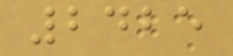2425
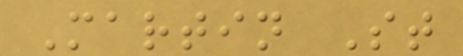Martin St
